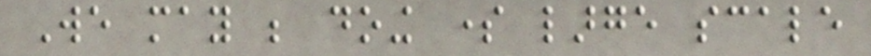We may be doing some large scale
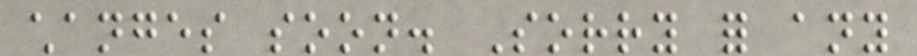changes soon. Sorry for any
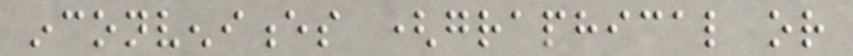inconveniences (graphical or
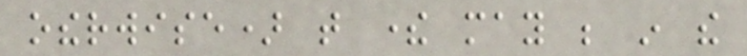otherwise) that there may be in the
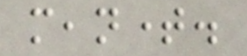meantime.
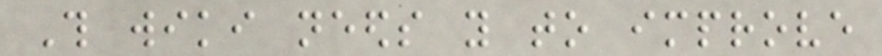This wiki needs you to improve
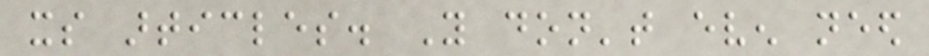its articles. You don't even need
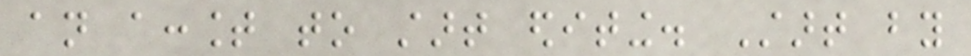an account to start editing. Start by
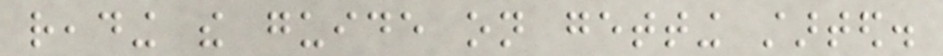reading the guide on getting started.
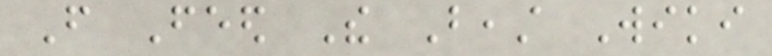From Feed The Beast Wiki
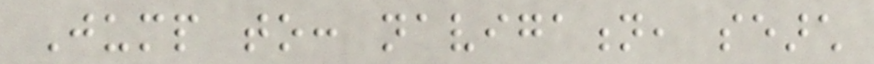Jump to: navigation, search
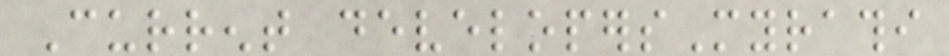Current developersMyrathi
